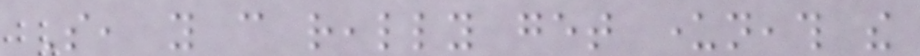So, you can really get underneath the
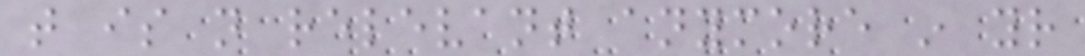that is not relevant anymore in your
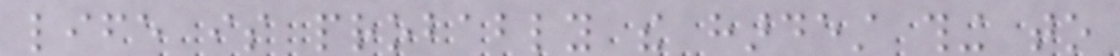life is probably the hardest thing to
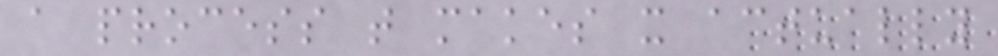a process that makes it actually
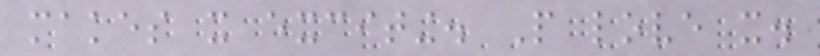makes it exciting. People love it.
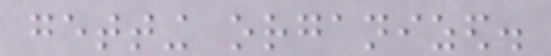getting organized.
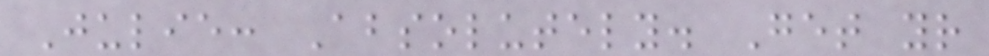Julie: Absolutely. Get your
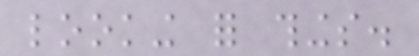looking for things.
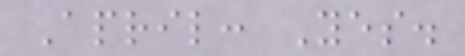April: Yes.
